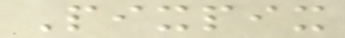Pixpix
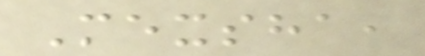Mexsha,
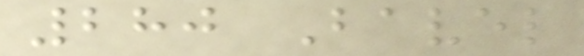280 Bavel
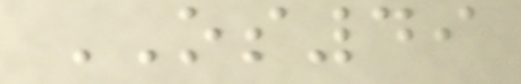OS49
